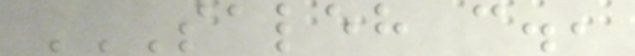SALEH C.,
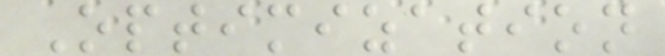Optimization
